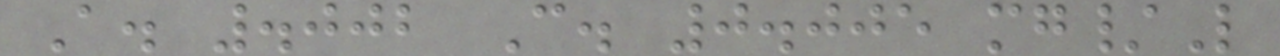A. .002 C. 0.005 mg/L
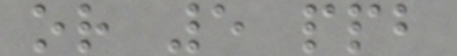or 5 ppb
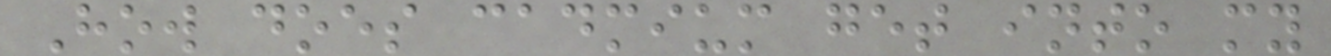How does cadmium get into my
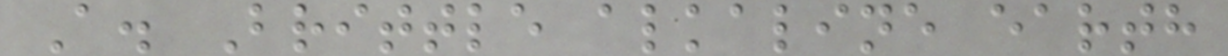A. Brittle alkaline earth
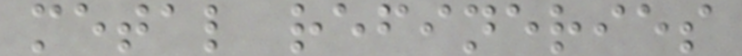metal refineries
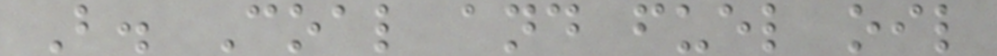B. Coal and fuel oil
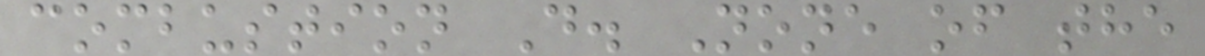combustion D. None of the
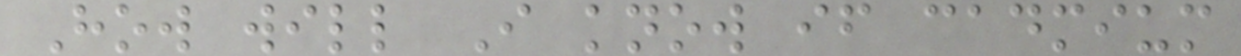How will I know if cadmium
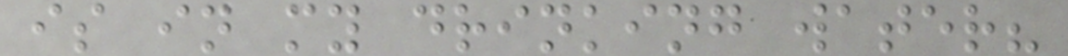is in my drinking water?
